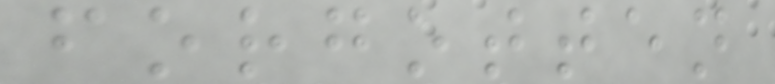forgotten
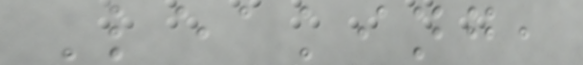Leaking,
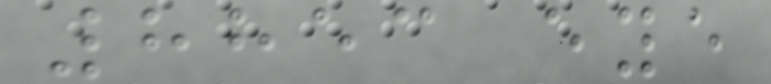8853 eye
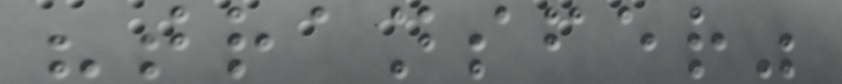"transfer"
